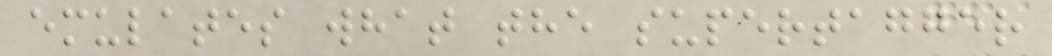emulates what the supertagger
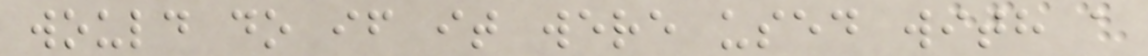would do if it were used with a
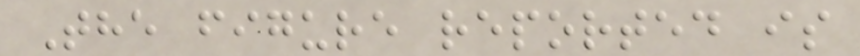The figure reported is
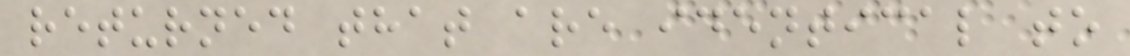returned that are identical to
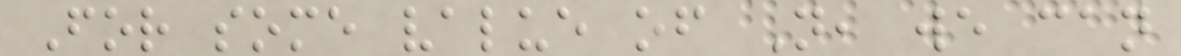For some value of N, we can
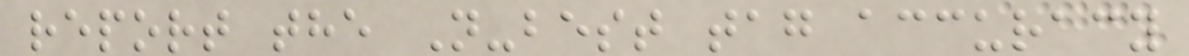report the N-best tag accuracy
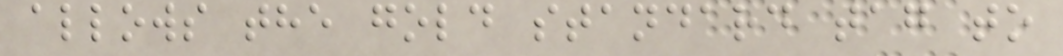allows the gold standard tag to
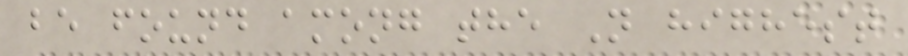be found among the N highest
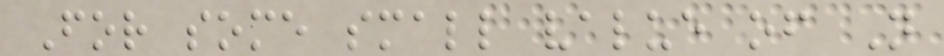For some small value of N
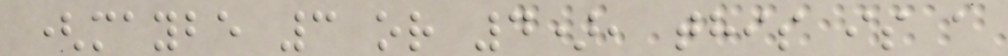(maybe 3 or 4), this is a
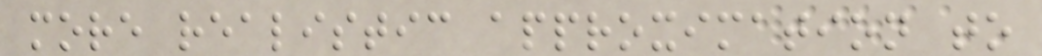more realistic approximation to
